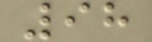98
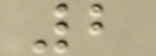2
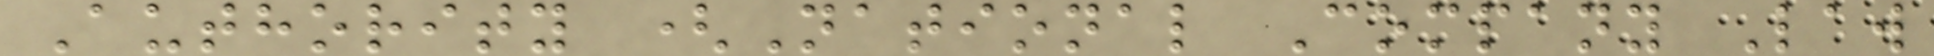Authority (National Company Law
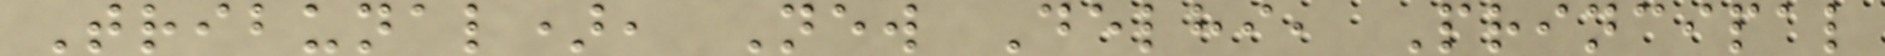Tribunal), New Delhi, Principal
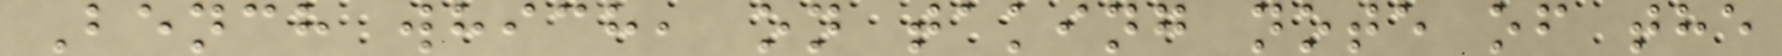Bench which, on taking note of the
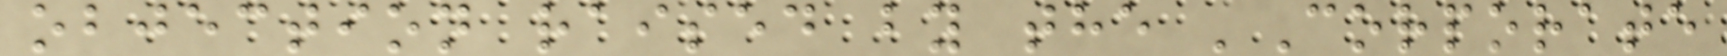objection raised by the 'Corporate
